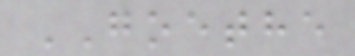GOETHE
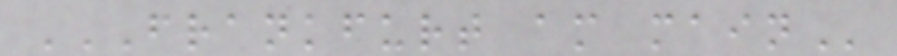FRANKFURT AM MAIN
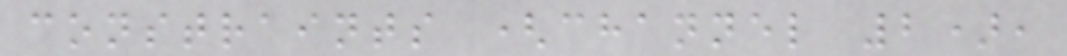constraints (channel 2),
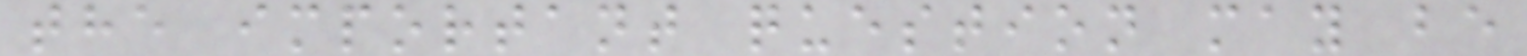the important question may be
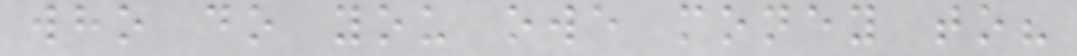who do you owe money to?
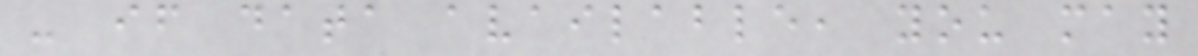- if data available, you may
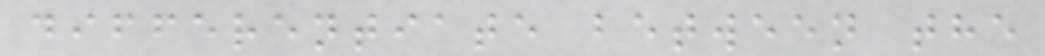differentiate between the
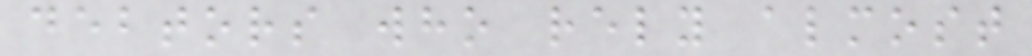debtors who rely almost
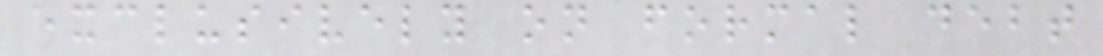exclusively on formal debt
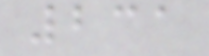231
